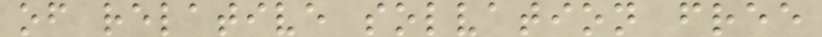of relative solvation free
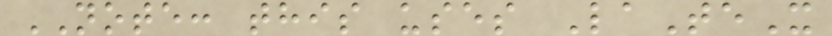NOTE: this uses LaTeX
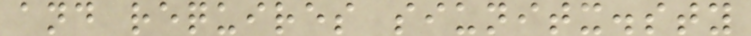and requires siunitx.sty
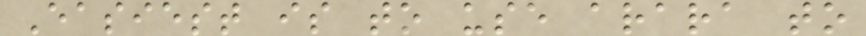Easiest is to use arara to
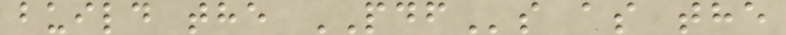build the PDFs as the
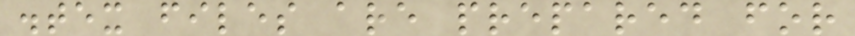.tex files are prepared for
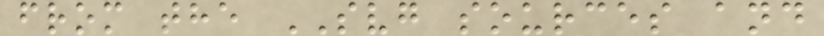from the SVG sources and
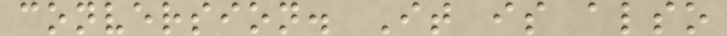conversion. It is also
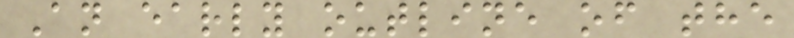An early outline of the
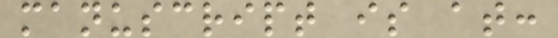manuscript is at:
